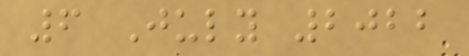6 July 2022
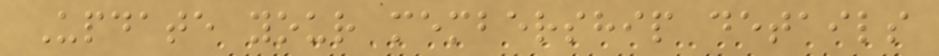Update your membership details
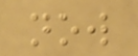now
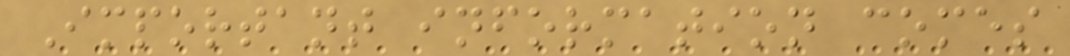Important information comes
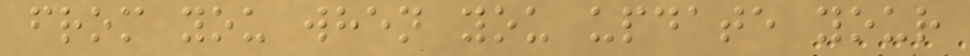from you when you update your
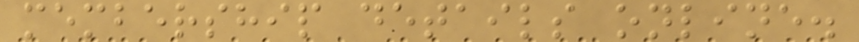membership details online.
